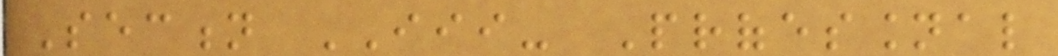Section III- Professional
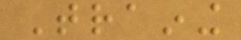Training
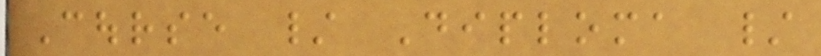Course / Diploma /
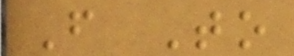From To
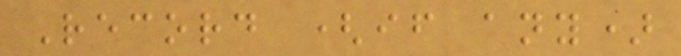Record (if any)
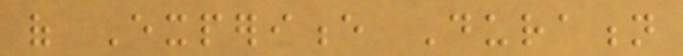of Experience Duration
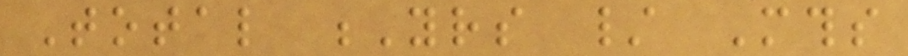Total Yrs / Mths
